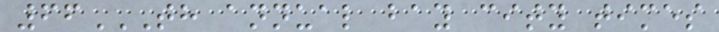66TH ANNUAL BAY CITY TIMES
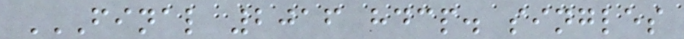FINAL 2016 HDCP. SINGLES
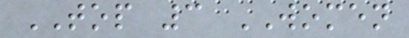TOP 3 WOMEN
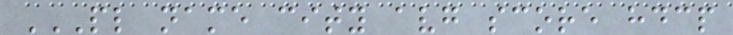PL NAME CITY AVG SCORE HDCP
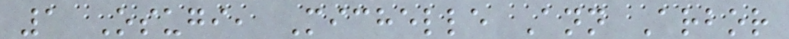1 Osugi, Michelle Ann Arbor
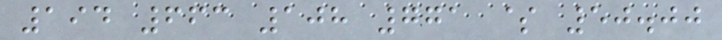194 663 108 771 $ 50.00
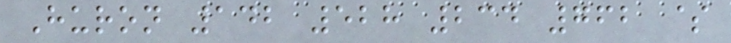Huron 142 528 234 762 $
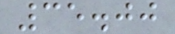35.00
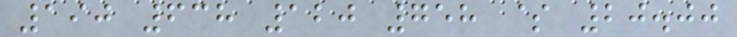190 638 120 758 $ 20.00
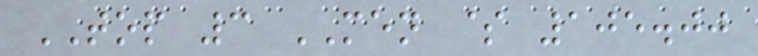TOP 3 MEN $ 105.00
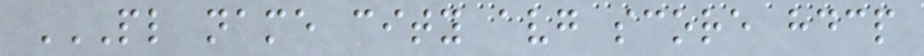PL NAME CITY AVG SCORE HDCP
